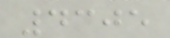4305
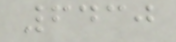6430
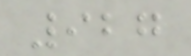927
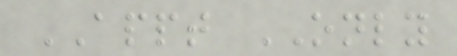APPT ONLY
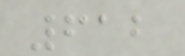612
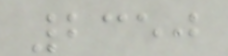2350
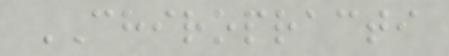CHIROPRACTI
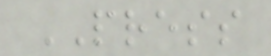PRESS
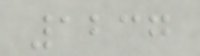1237
